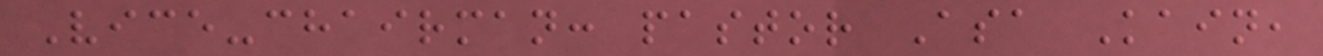Vice-chairman: pastor Asa Kain,
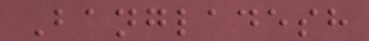Bangladesh
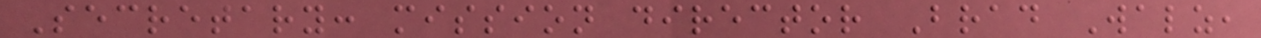Secretary: mission director Brad Walz,
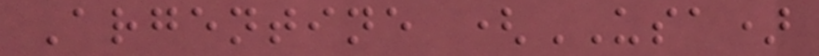Argentine (USA)
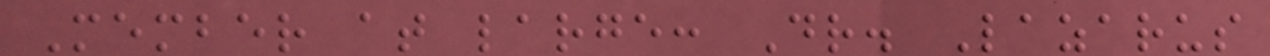Member at large: Dr. Lazarus
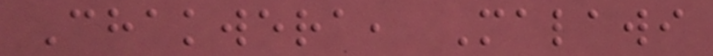Chakwera, Malawi
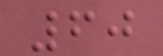60
